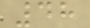48
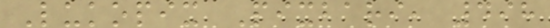Lukopix Pixbari, 498
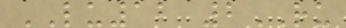LU12 2RU
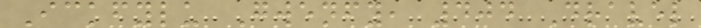Ickfylu Gwenfy, 404 Dravel
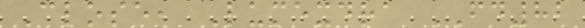Close, Lumexdra FD82
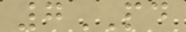7PD
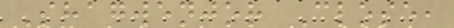Shagwenjor Close,
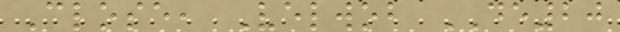Close, Velwob DE20
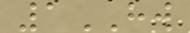1HW
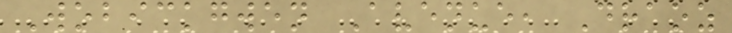Wobickgwen Avenue, Draoz
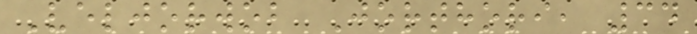Veljorwob Jorthori, 34
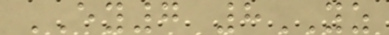EY7 8YZ
